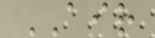AIR
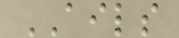AILS
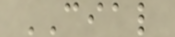CIAL
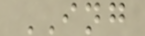ING
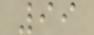99
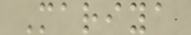Mariya
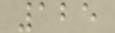125
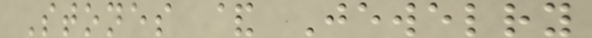Stones & Jewelry
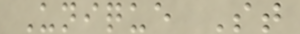Unique St
